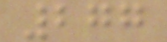277
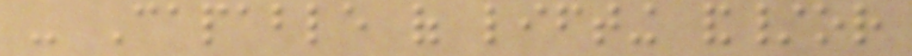- Capable of lifting and/or
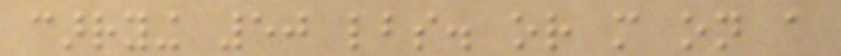carrying 50 lbs. or more on a
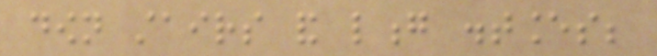down stairs and long distances;
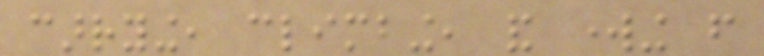carrying, climbing, and working from
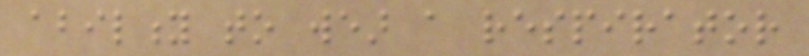ability to wear a respirator
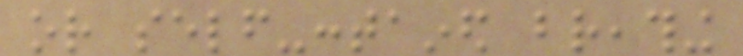or self-contained breathing
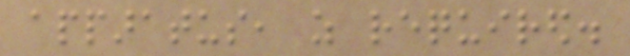apparatus, as required.
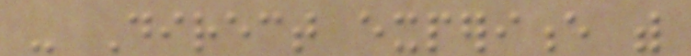- Direct experience with
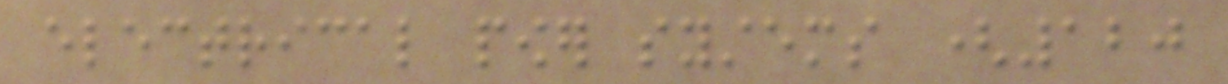electrical power systems (120
